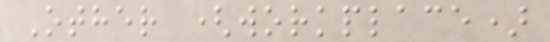Other (workplace)
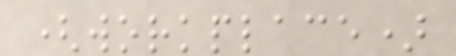(workplace)
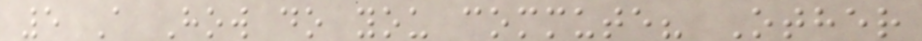5 A How do you commute? Other
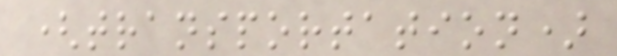(transportation)
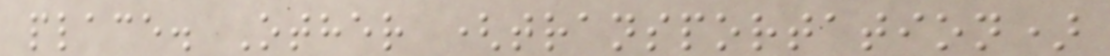place. Other (transportation)
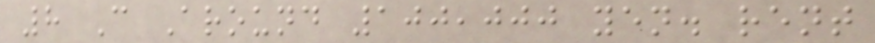8 C Around 100,000 yen. rent
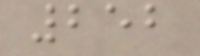252
